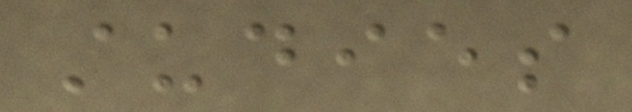studies
